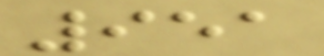951
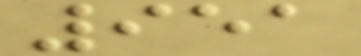951
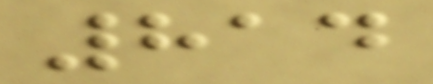814
